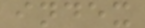index
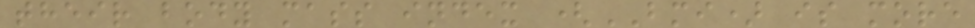their body mass index (BMI) is more
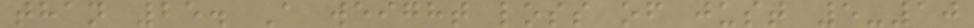than 25. A weight loss of just 5-10
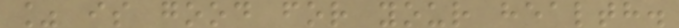% is good for your health.
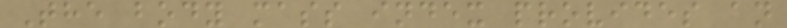The body mass index provides an
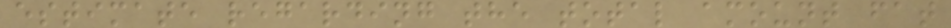estimate regarding the total amount fat
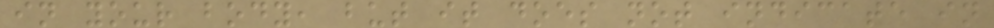in your body, but it does not indicate in
